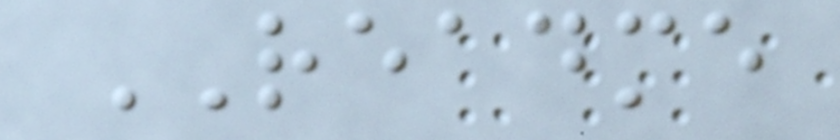README
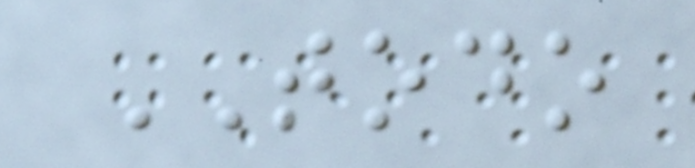TODO
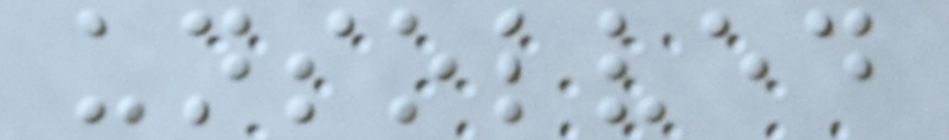unsolved
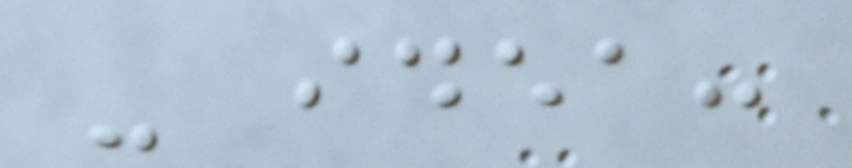- idea:
